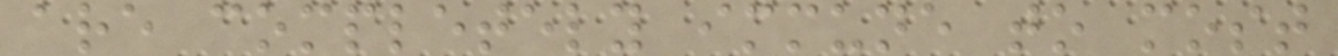are completely immune to most
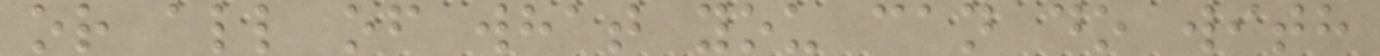or all of what you can do with
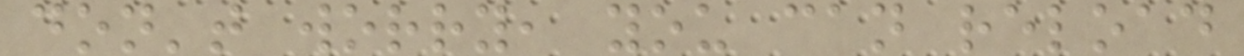don't worry, you can reload
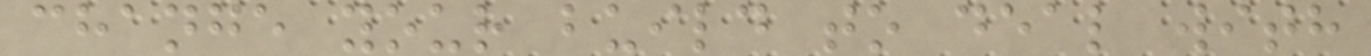change your build to deal with
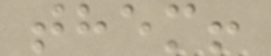them!
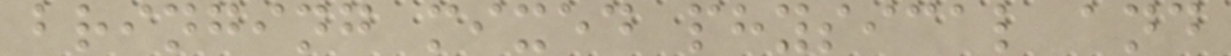bringing mixed physical and
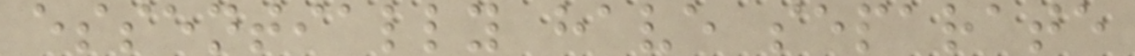essentially have separate
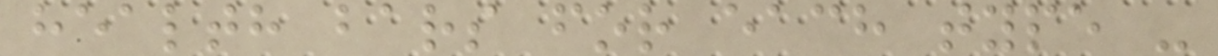health bars for each type -
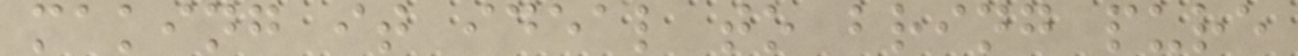making it ideal to bring pure
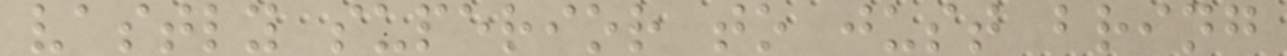vastly superior to just bring
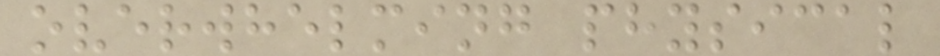overwhelming physical
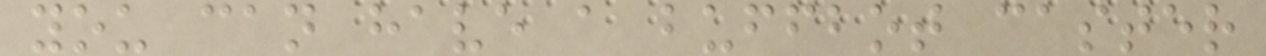you can have a buffbot caster
